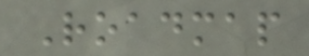Roadmap
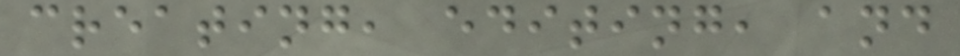creating, editing, and
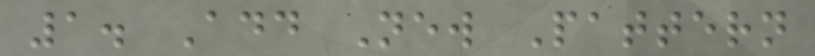1. Add New Pattern
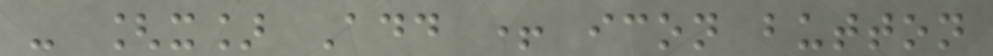- [x] Add + icon button
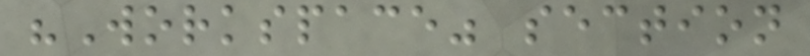"Workspace" section
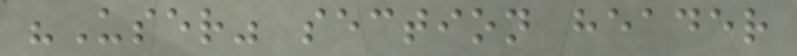"User" section header
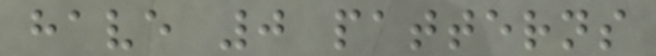have 0 patterns
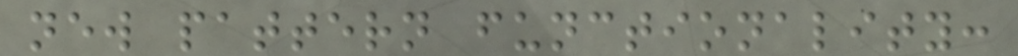new pattern functionality:
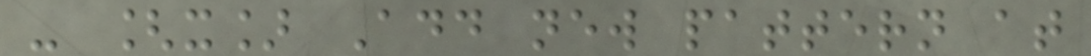- [x] Add new pattern at
